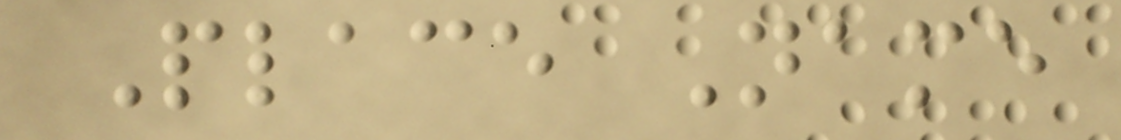Place Name
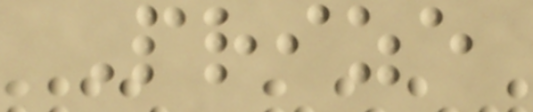Prize
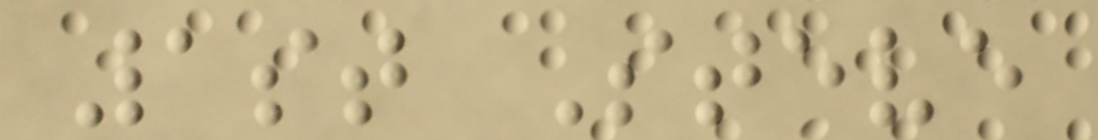1st Steve
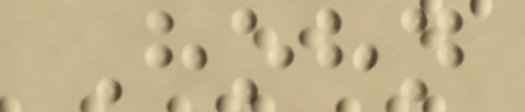Hohn
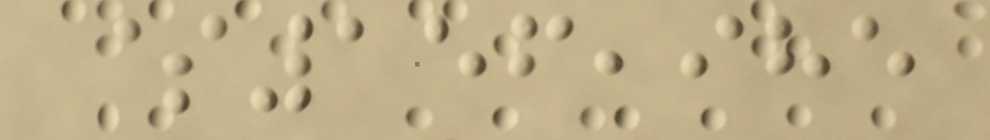$156,985
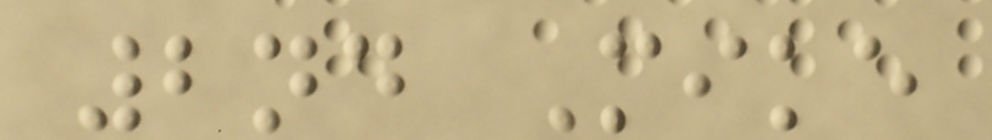2nd Mike
